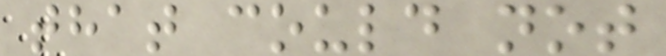that could not
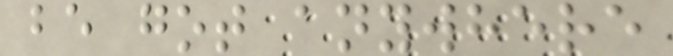be got anywhere
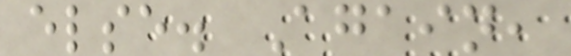else. Again,
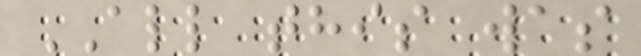ALL this was
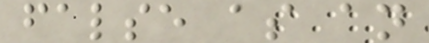false as an
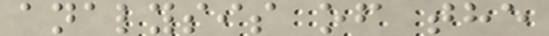analysis of the
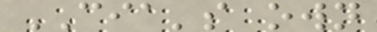CIA's own
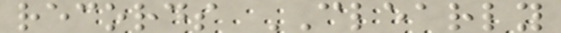records CLEARLY
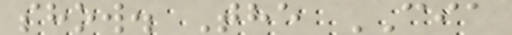show. The CIA
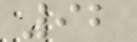92
